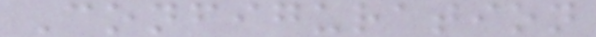Configuration
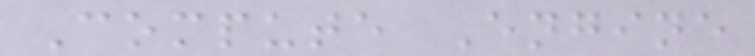Compute Engine
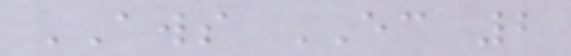AWS EC 2
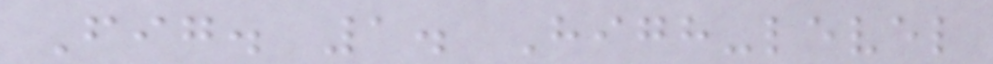Fig. 1. High-level
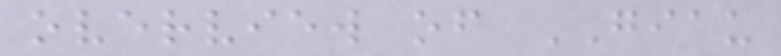overview of GIAU
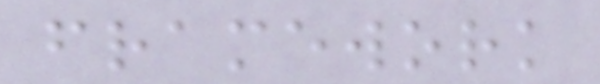framework
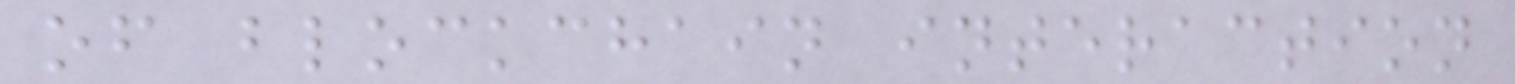of blockchain interaction
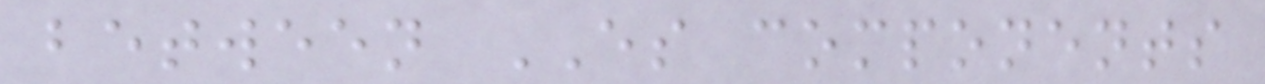between ES components
